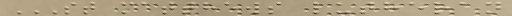ST MATTHEWS LUTHERAN
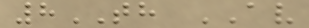8TH AV
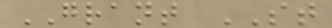GRANT ST
